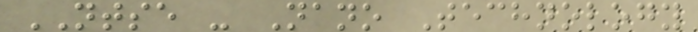NTSE - Nano Technology
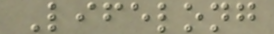Lifelong
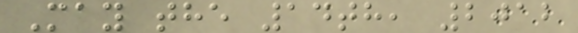May the 14th, 2012
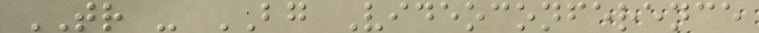TR - BG Videoconference
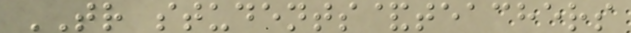TR students&teachers
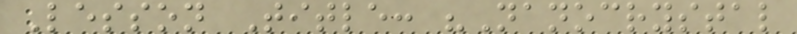Lesson Title: "Nanocrystal
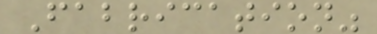Fabrication"
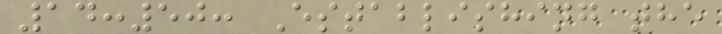14:50: Establishing the
